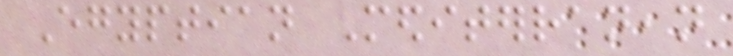Egyptian Mediterranean
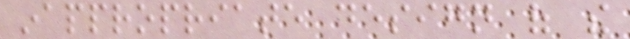inappropriate design of the
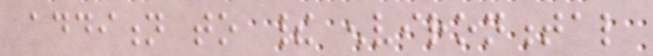addition to their environmental
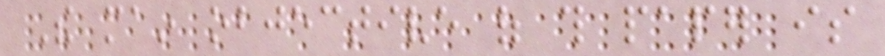The main objective of this paper is
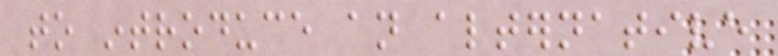to introduce an alternative
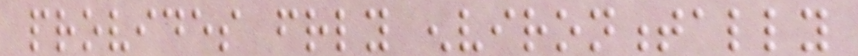provides friendly environmentally
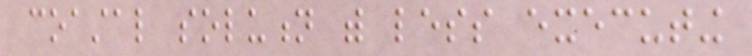coastal solution with less executing
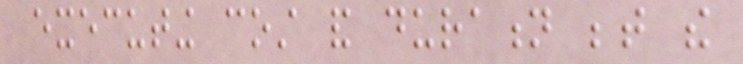executing cost and duration between the
